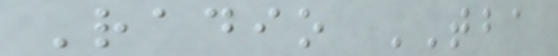Radio TBA
